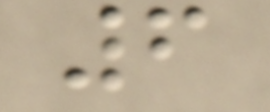6
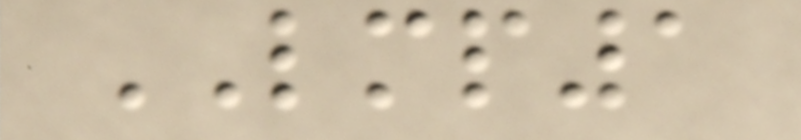LMP1
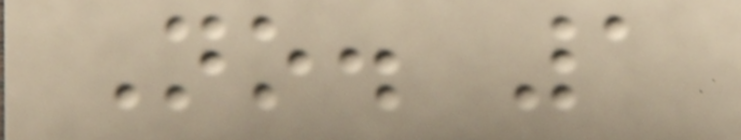No. 1
